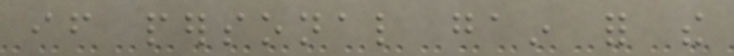if personal gain for the
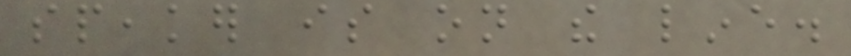speaker is on the line.
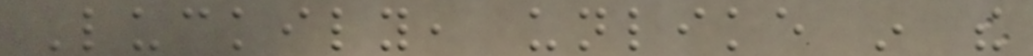Luckily, unlike in the
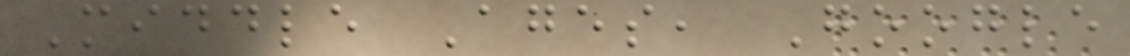Middle Ages, Google
